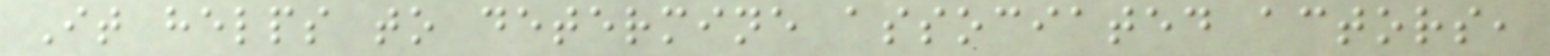It helps to determine associated actors,
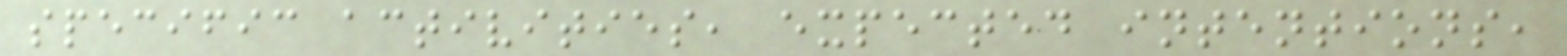specific activities, expected intentions,
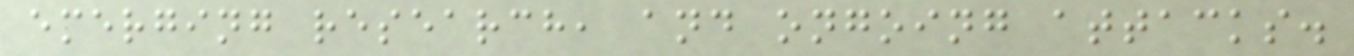emerging research, and ongoing attacks.
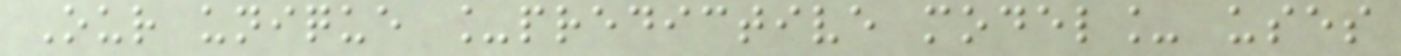Our unique _predictive model_ uses
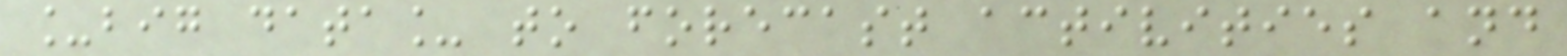_big data_ to forecast activities and
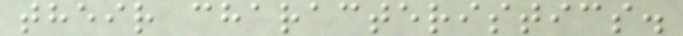their characteristics.
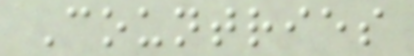Countries
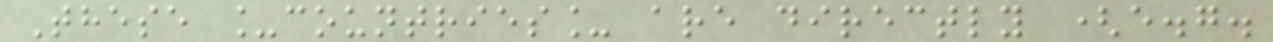These _countries_ are directly (e.g.
